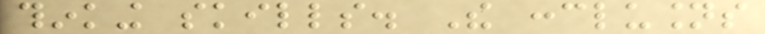thinking skills. The conclusions
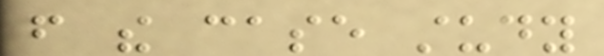from the case study
